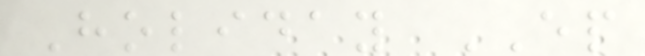Holiday EP
